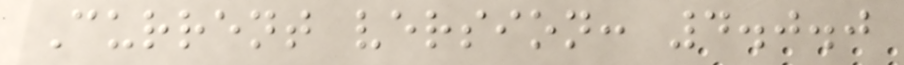Current version: 4.0.0
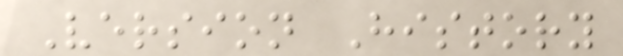Version History
